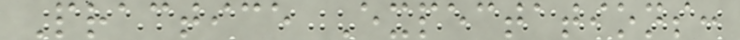Practice Expectations:
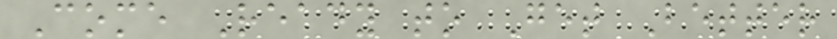Come Ready to Get Better
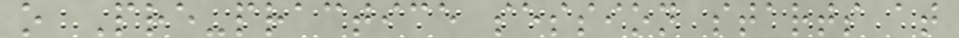o Pre-practice session starts at
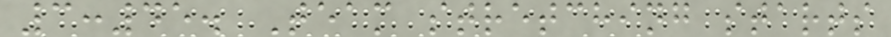3:45. Team stretching starts
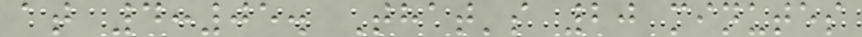at 4:05. That's 20 minutes
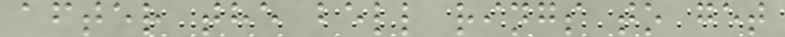after the bell rings to get
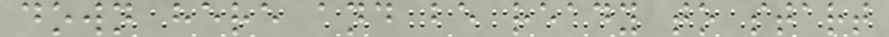down here and be ready to start
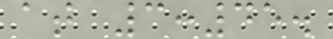at 3:45.
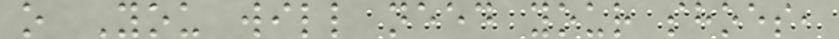o You will need your shoes,
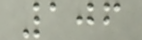106
